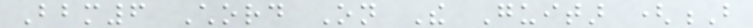Bbm6 Chord On The Guitar (B
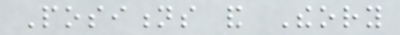Positions and Theory
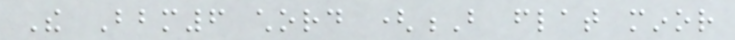The Bbm6 chord (B flat minor
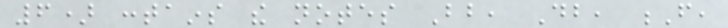6) contains the notes Bb, Db, F,
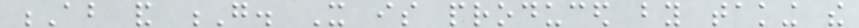Ab and G. It is produced by taking the
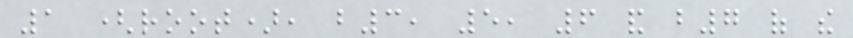1 (root), b3, 5, 6 and b7 of the
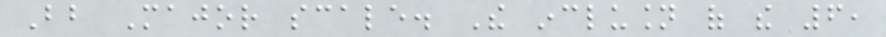Bb Major scale. The inclusion of the 6,
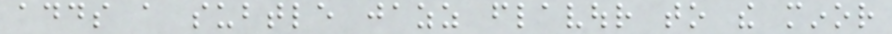adds a subtle jazz flavour to the minor
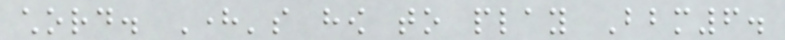chord. Here's how to play Bbm6.
